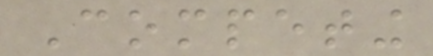Competing
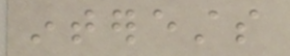interests
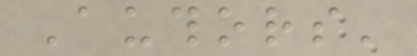Authors'
